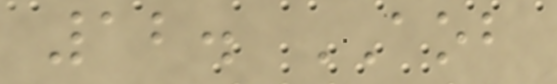12. AOB
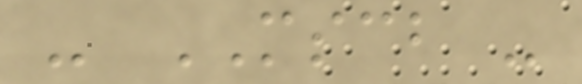- MSCB -
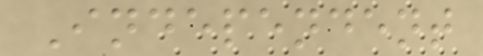Independent
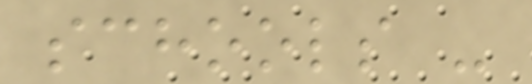schools -
